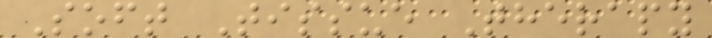Soft Tissue Therapy
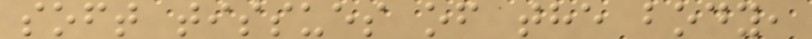soft tissues of the body,
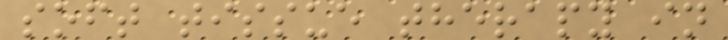soft tissue therapy in
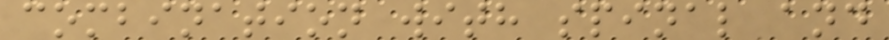combination with spinal and
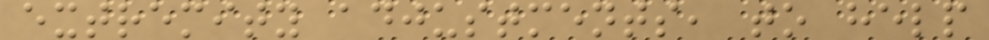extremity adjustments, to help
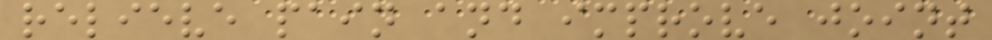relieve pain and improve joint
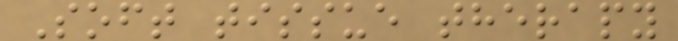Soft tissue therapy
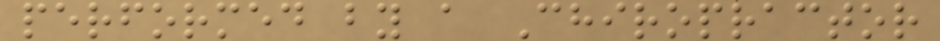performed by a Chiropractor
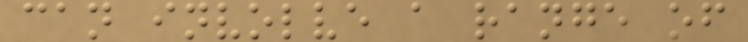can involve a range of
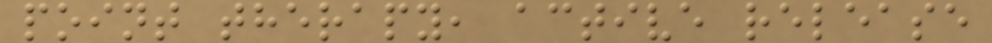point therapy, active release
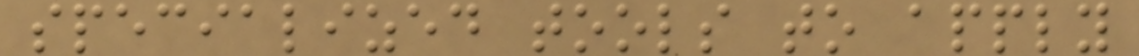specialized tools to apply
